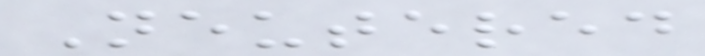Neutered
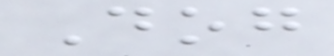Dog
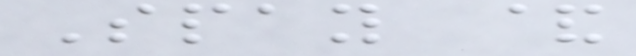Spay &
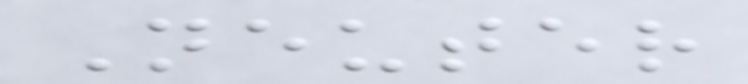Neuter
